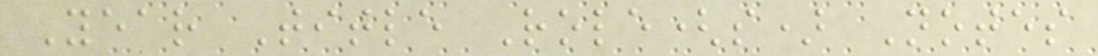Year Title Role(s) Notes
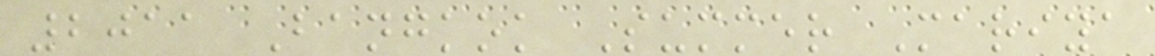2011 Bangkok Summer Mariya
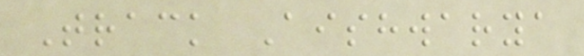Track Aishwarya
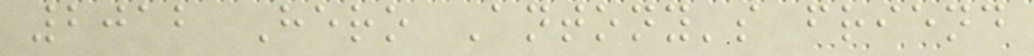2012 Hero Antony's friend
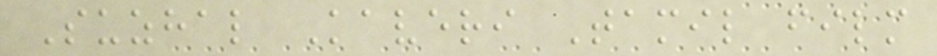Suzhal Kaveri Tamil film
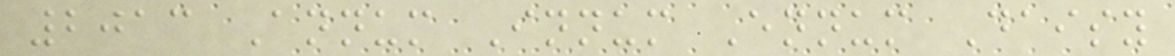2013 Annum Innum Ennum Daisy
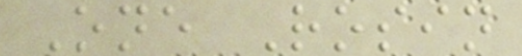One Rosin
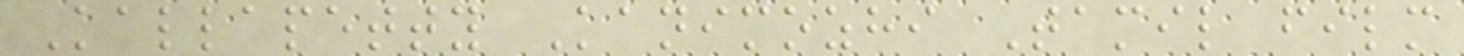Kallapetty Kanimozhi Tamil film
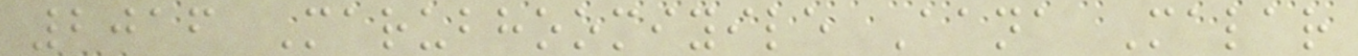2016 Marubhoomiyile Aana Malar
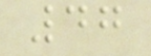47
